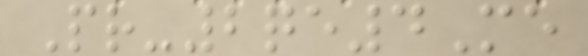Pr-2qe4Me
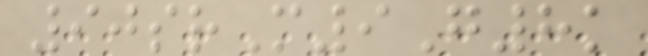90srM9G8k
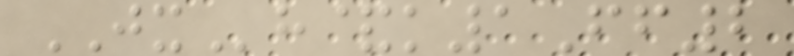JXh&k1Ff2
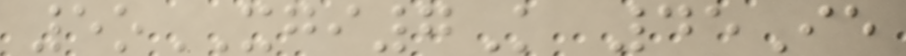5oXGI7K 45Ie
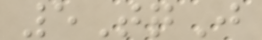5TqJ
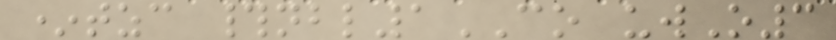*tzc #nbl1CO uwO3
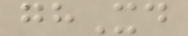ghXd
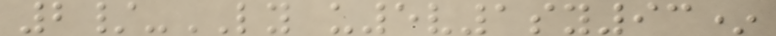2/-LY u5v1sy93*
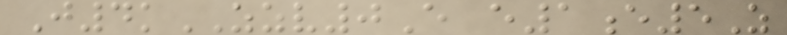J4kZZV0E e1e5Z
